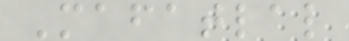Mafatlal
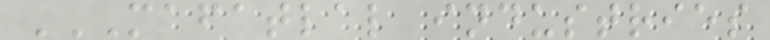MAFATLAL INDUSTRIES
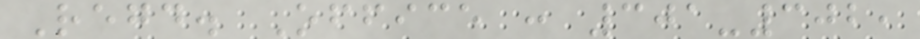Regd. Office : 301-302,
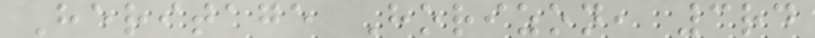Heritage Horizon, 3rd
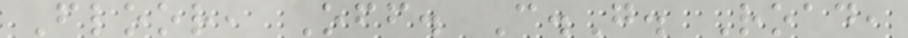Floor, Off. C.G. Road,
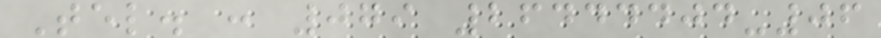Tel. : 079 26444404-06
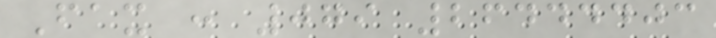Fax : 079 26444403
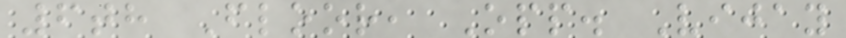6th Floor, Opp. Vijay
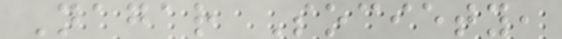Nagar Society,
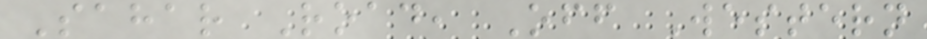Sahar Road, Off Western
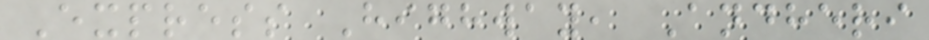Express Highway, Andheri
